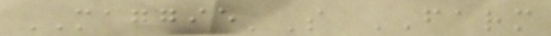MAGGIE'S FARM
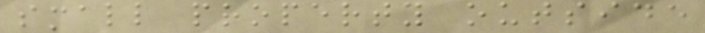small property outside
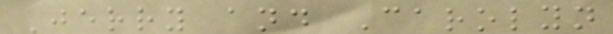Jerry and Carolyn
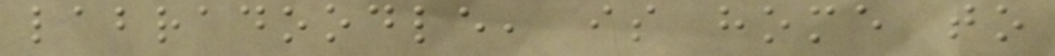labradoodle, is home to
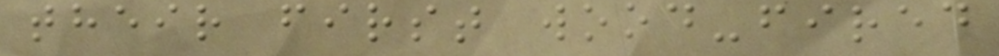their first wood-fired
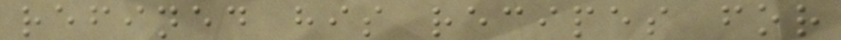refined his recipes for
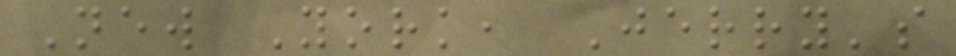New York, Jerry's
